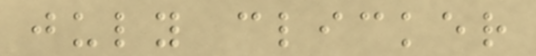july clicker
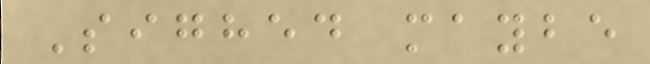Sighed maybe
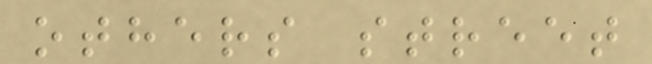others street
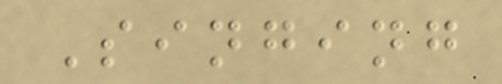Singing
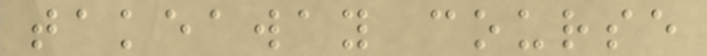takeaway course
